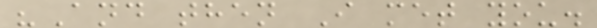"And then I met you.
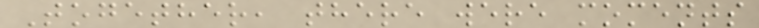Together, there were moments
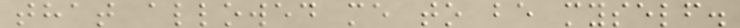that allowed me to be myself.
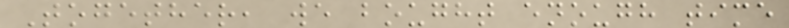Together, we bought enough time
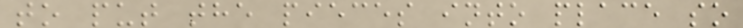to put the pieces into place so
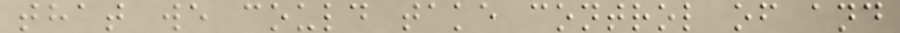that we could take control of and
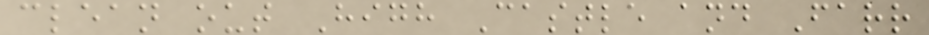clean out High Castle and Farr
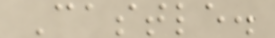Castle.
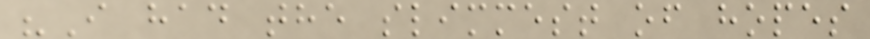"I had the slimmest of hopes
